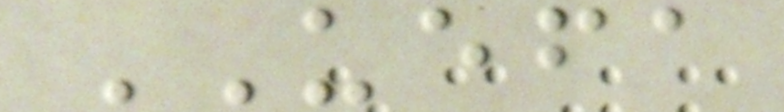UEFA
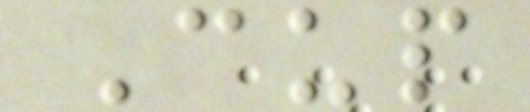Cup
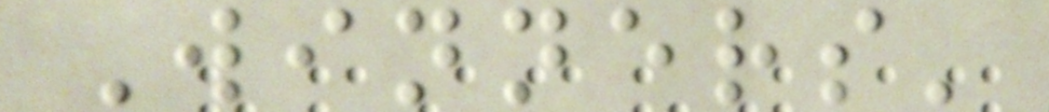Winners'
